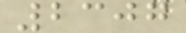2307
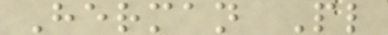Herman Pl
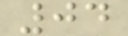04
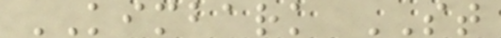KIMBARK ST
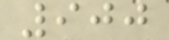900
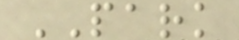PARK
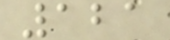121
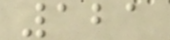121
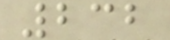232
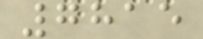7815
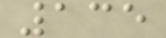135
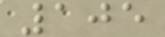105
